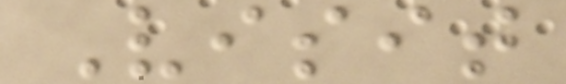Visit
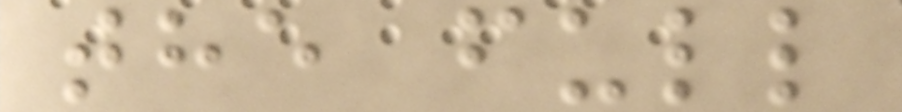the full
